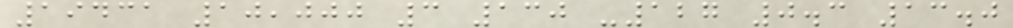19431 10,000 3 130 -127 0.3 13.0
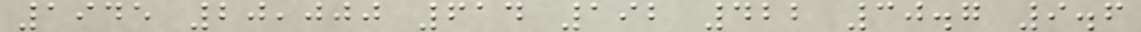1945 20,000 614 192 422 30.7 9.6
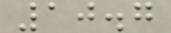10.7
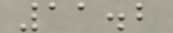11.2
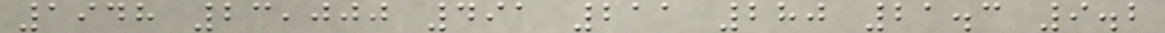1948 23,000 491 211 280 21.3 9.2
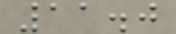11.0
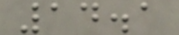14.1
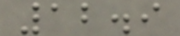12.9
